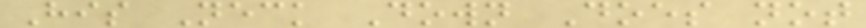His Neck Down Does not
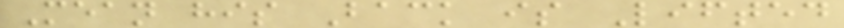Mean his Back is Lifted
